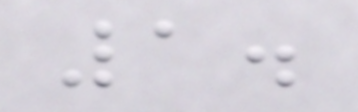1.
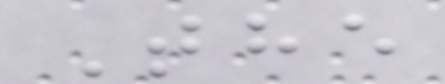The
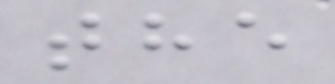the
